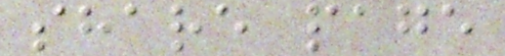share page
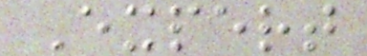Expert
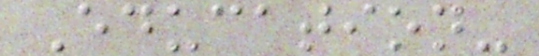Education-
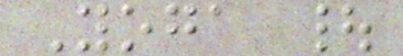Yoga |
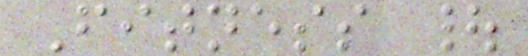Fitness |
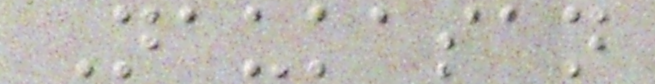Naukasan
